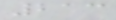213
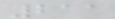211
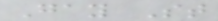Gay St
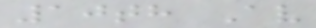10th Av
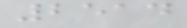2514
